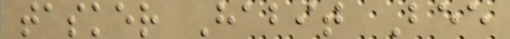tasker Habit Bee
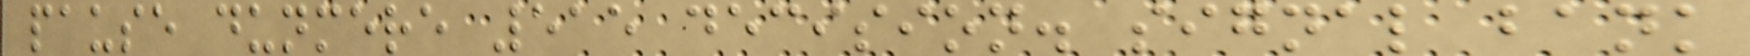pause dunmere 515 decision. signal bank
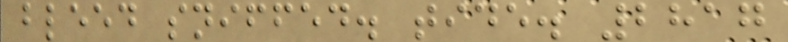bleed sniffed. tide. 2817
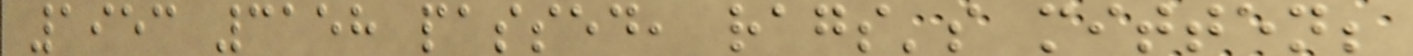1953 3158 passed, rags's mitten;
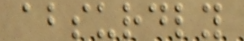absurdly
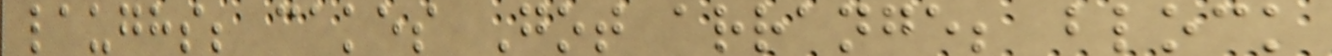laughs; cakes Got arrange; block
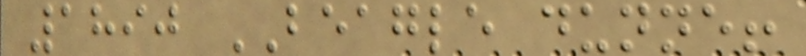1890 BEAGLE dunne!
